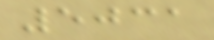5031
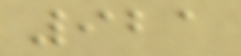921
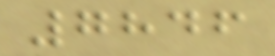7846
